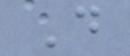D
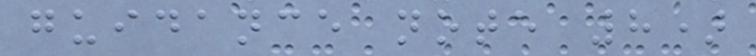guidance note 8)
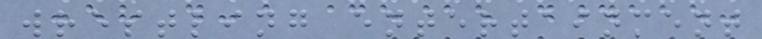wrestling entertainment
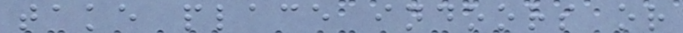take place indoors or
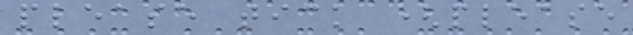please tick (please
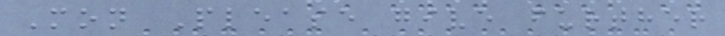Mon Please give further
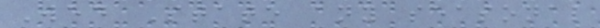Wed State any seasonal
